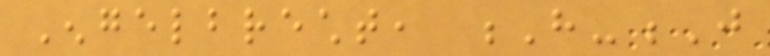Engelbrecht, H-J
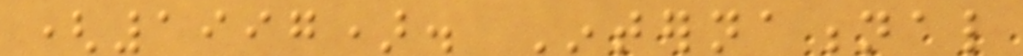(1997). International
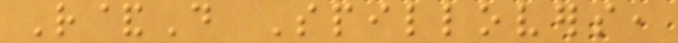R&D Spillovers,
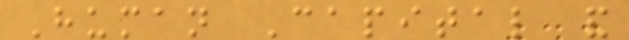Human Capital and
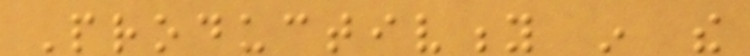Productivity in the
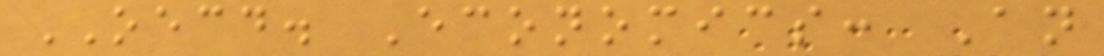OECD. Economics: An
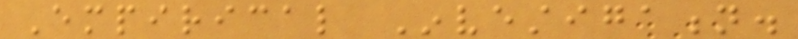Empirical Investigation.
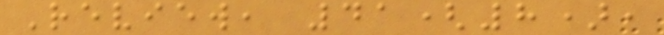Review, 41(8),
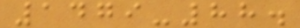1479-88.
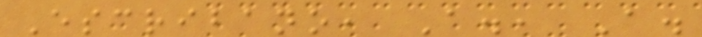Escribano, A., A.
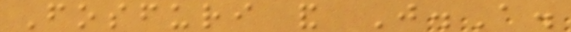Fosfuri and J.A.
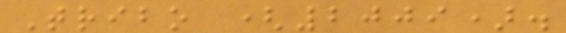Tribo (2009).
